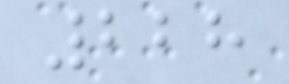228
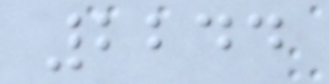2244
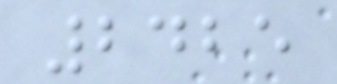2425
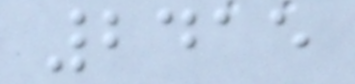2415
